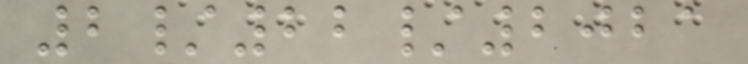2/22/2021
